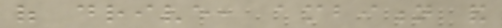of drive, ambition and
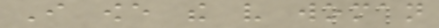I owe the very woman
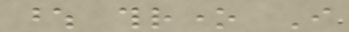whose throne I
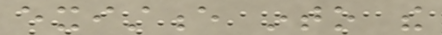existence into the
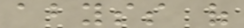abyss of
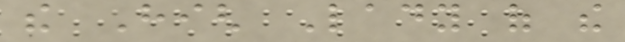the High Lady of the
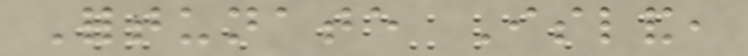Fortunate Island,
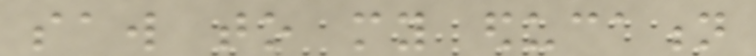saw to my education
